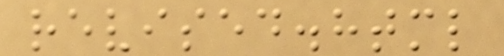revised.html
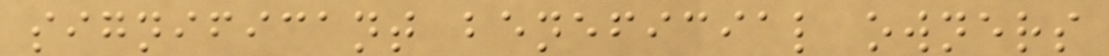significant beneficial owners
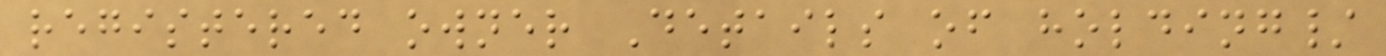registered owner Details of holding/
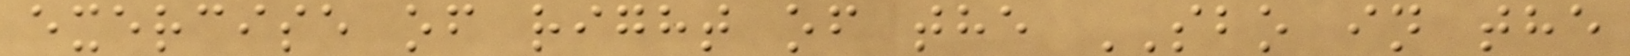exercise of right of the SBO in the
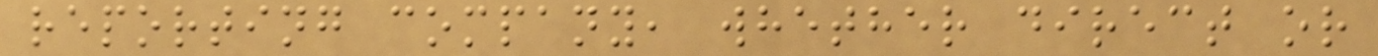reporting company, whether direct or
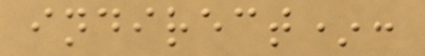indirect*:
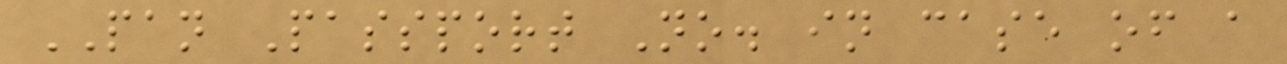PAN Passport No. in case of a
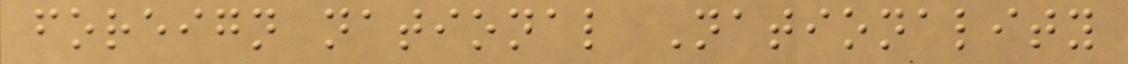foreign national Nationality
